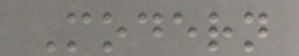Modern
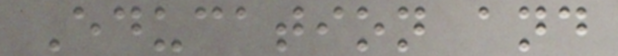Education and
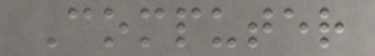Computer
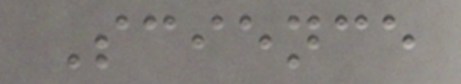Science
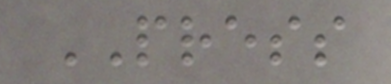PRESS
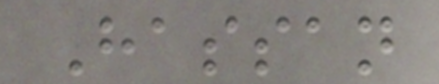Hassan
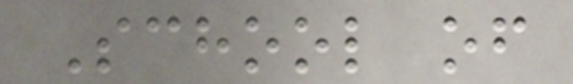School of
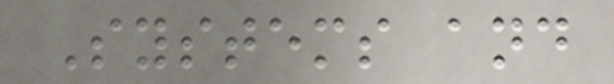Systems and
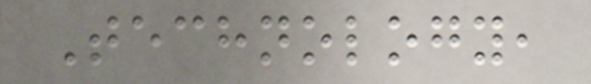Technology,
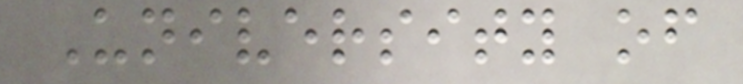University of
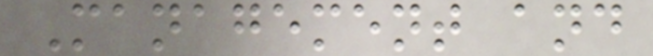Management and
